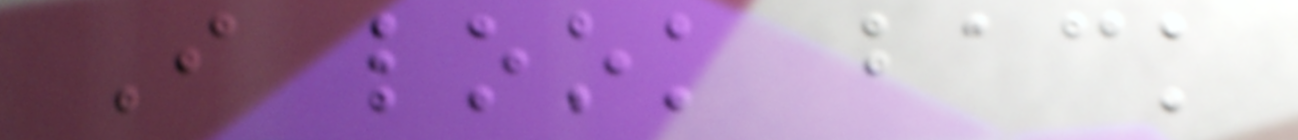I look back
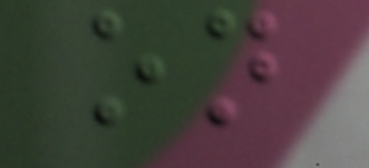on
